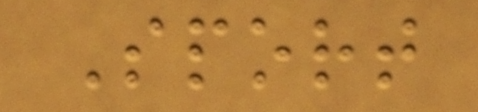Sport
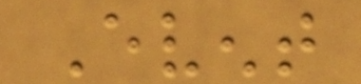Event
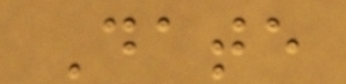Date
